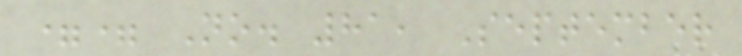== No. 81, September
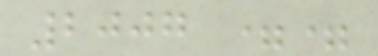2007 ==
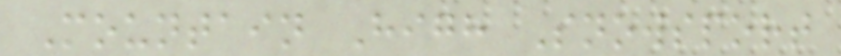Mountain High Snowsport
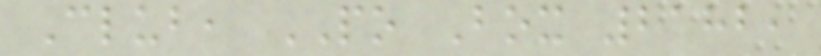Club, PO Box 2182,
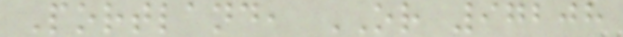Portland, OR 97208
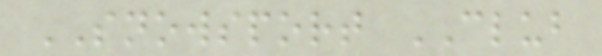SNOWSPORT CLUB
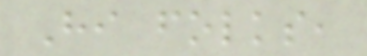Hi folks,
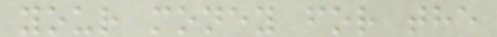your money for the
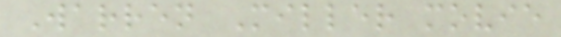Warren Miller movie
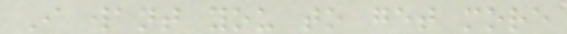I want you to get more
